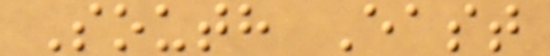South East
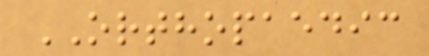ORTHOPAEDIC
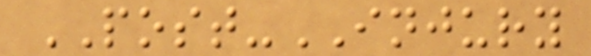POST-INJURY
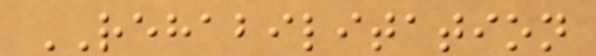REHABILITATION
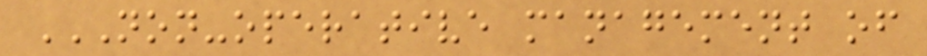NON-OPERATIVE MANAGEMENT OF
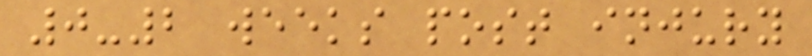0-2 weeks post injury
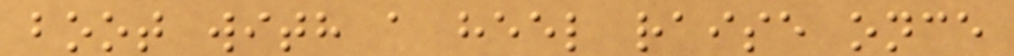boot with a heel raise once
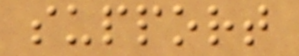support
